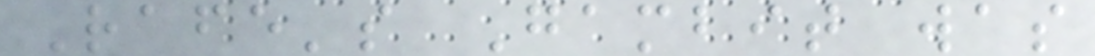Rafe's Gambit was
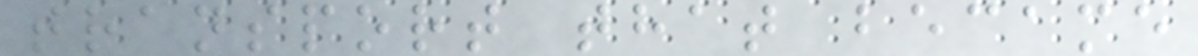transport that became
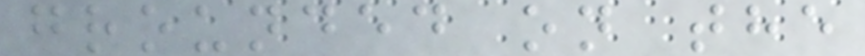grounded on the
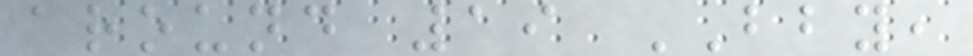around 19 BBY,
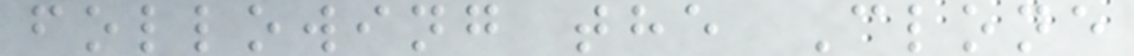following the Clone
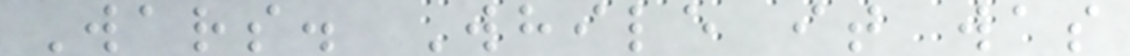Wars. While it was
